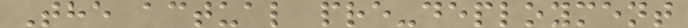The actual pre-deployment
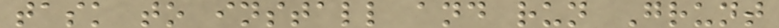task to install and run Grunt
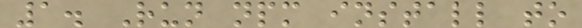1. Run npm install to
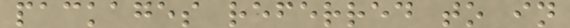packages referred to in
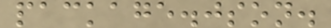package.json.
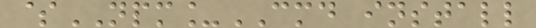$NPM_CMD install
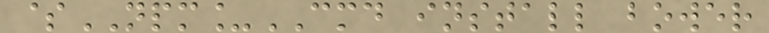$NPM_CMD install bower
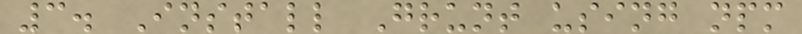3. Install Grunt using npm
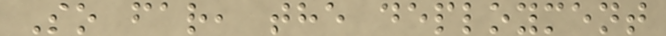So far, the deployment
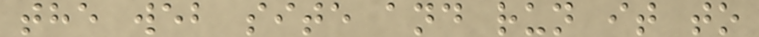the web site and run it to
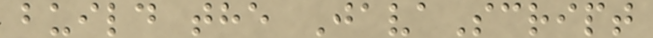build the JavaScript
